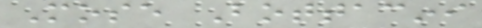Mose Bottacini
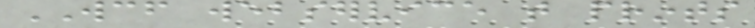WCF webservice that prints
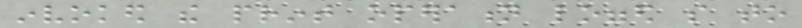invoked the print operation logged so to
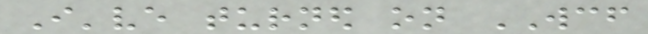I've turned on WCF
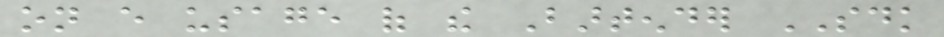on every usage of the Bartender SDK
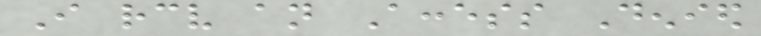I receive an Access Denied
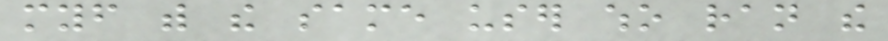myself with the same user who ran the
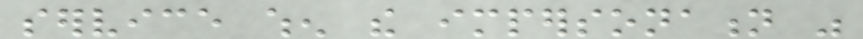service when the impersonation was
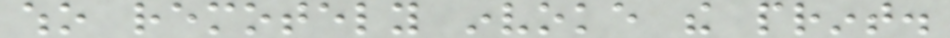who remotely invoke the print.
